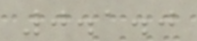0.1.0
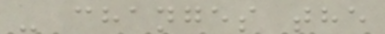- changes the
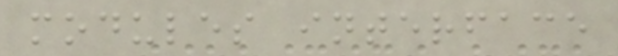modules interface
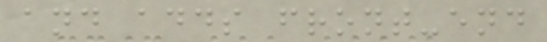and adds front-end
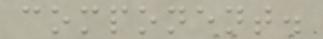component.
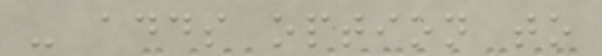- adds option to
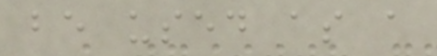be used as a
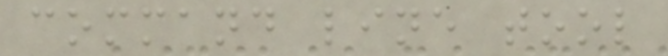command line tool
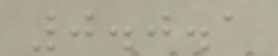0.0.1
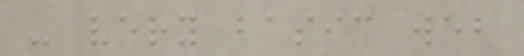- very basic web
